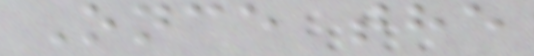Once the
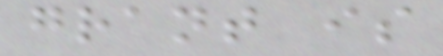grant is
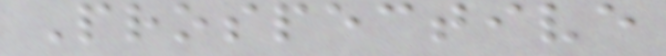Prospective
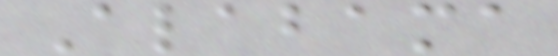Alabama
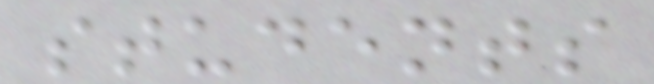students
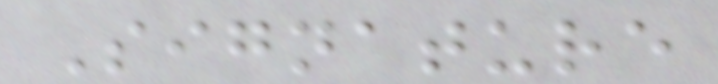Signature
